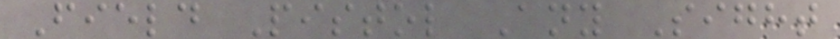Field Pistol Any Sight
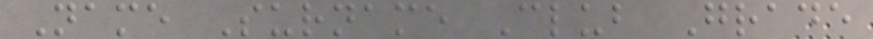Name Surname Club Grade
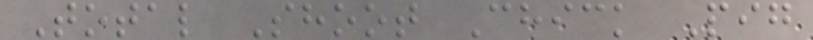Total Shoot Chick Pig
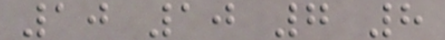10 10 7 8
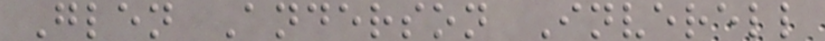Glen Anderson Inverell
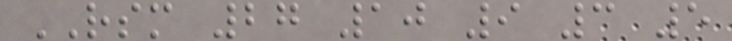RSM 27 10 9 3 5
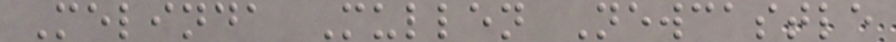Melinda Mullen Newcastle
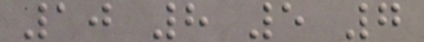10 8 5 7
